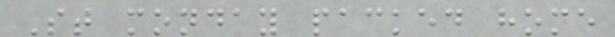St monday packed home
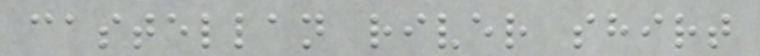castellan river shirt
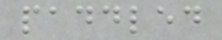paddled
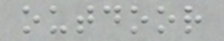outdoor
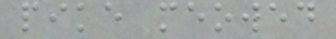pike meowed
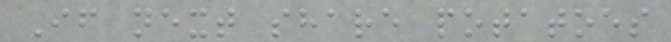If next share potatoes
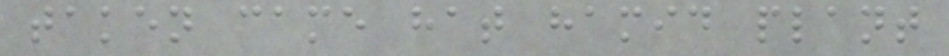taken came hat hamid plant
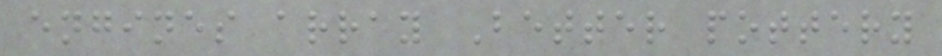engines array Better pottery
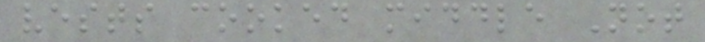vests cooked middle Not
